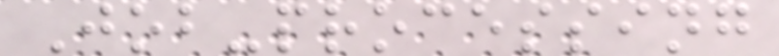Job-processing
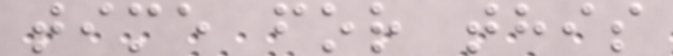time for this
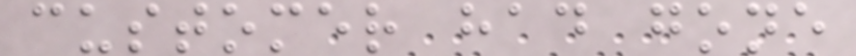customer had gone
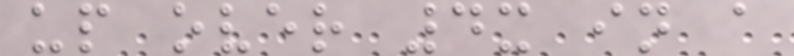up over 4x in a
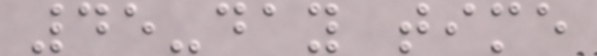45-day time
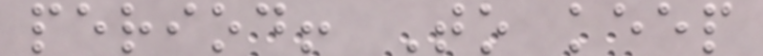period! To keep
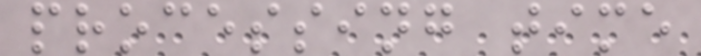processing time
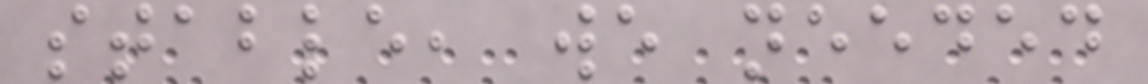stable, we needed
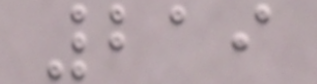219
